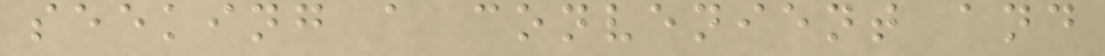seeking a convenient and
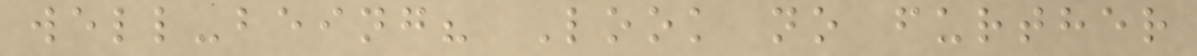well-being? Look no further
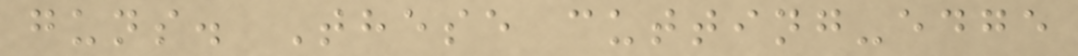guns. These cutting-edge
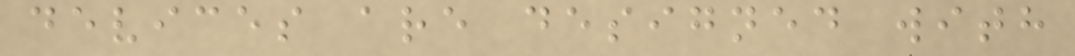devices are designed with
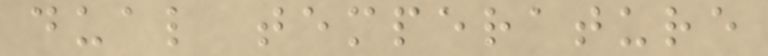dual temperature
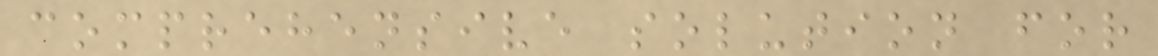comprehensive solution for
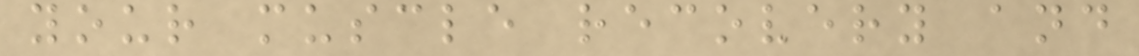your muscle recovery and
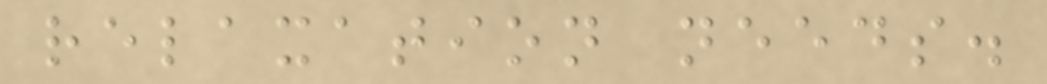relaxation needs.
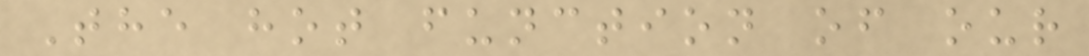The hot function of our
